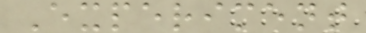Experiment
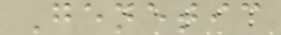Genetic
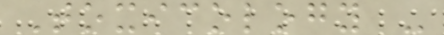Toxicology -
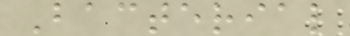Bacterial
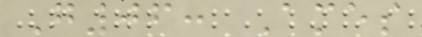G06: Ames
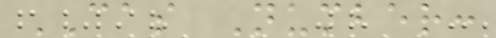CAS Number:
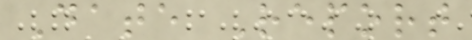Date Report
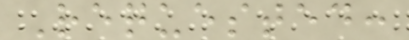Requested:
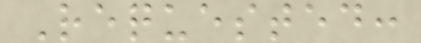Requested:
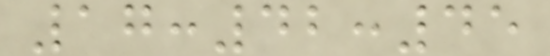17:42:45
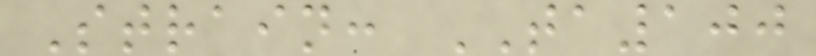Strain: TA100
